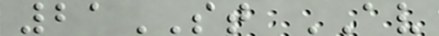21ST AV
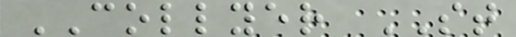COLLYER ST
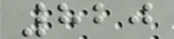820
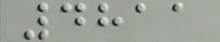4811
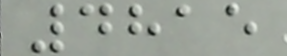4815
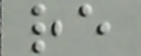re
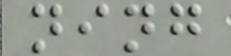ning
